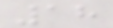18
